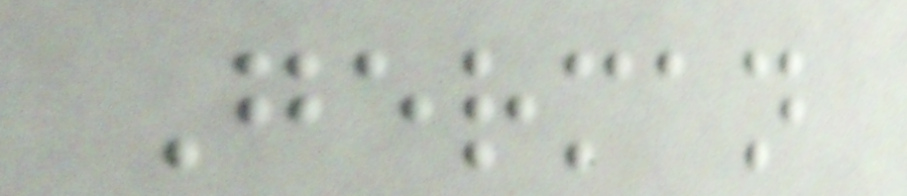German
